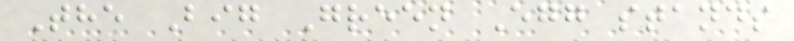The Big Green Egg stands
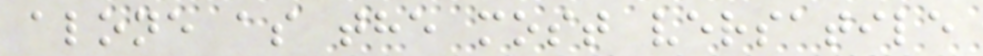alone as the most versatile
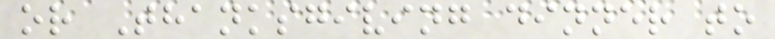or Thanksgiving dinner to
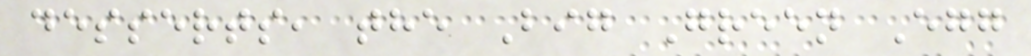desserts, the Big Green Egg
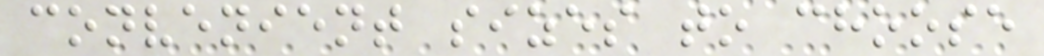convenient sizes to choose
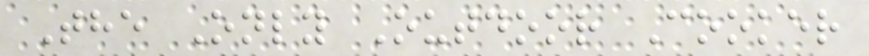The Only Outdoor Cooker
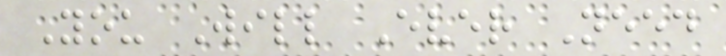You Will Ever Need
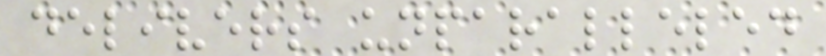delivers unparalleled
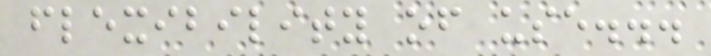flexibility of use...
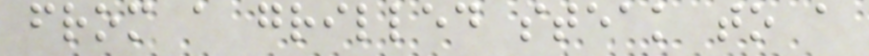from a grilled steak to a
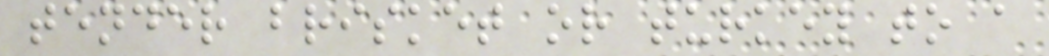tender brisket or turkey to a
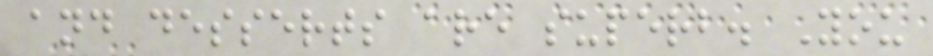and desserts are superb. You
